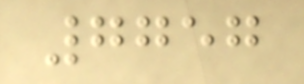7757
